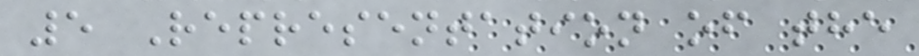5 Representation of the
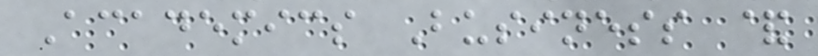Academics Business &
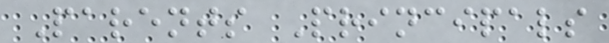Parents Principals
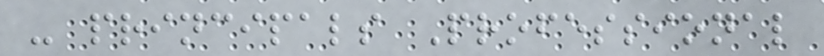- principals Professional
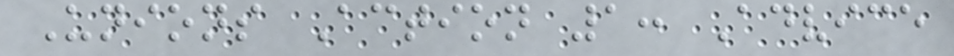Unions Action 1: Advice
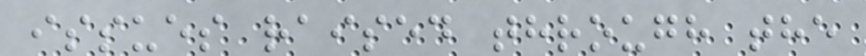issues raised through the
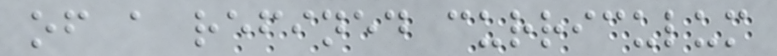of a refined curriculum
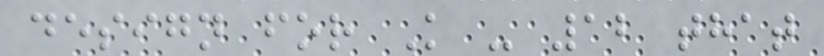design for K - 12 that
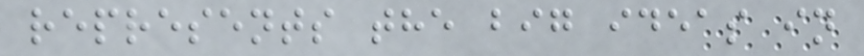represents the big ideas in
